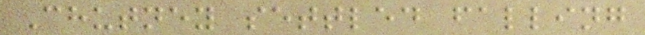Chutney settled falling
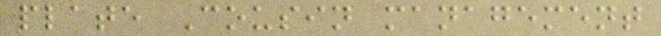plate Cousin management
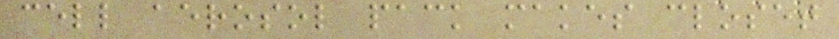cell aerosol pack makes closet
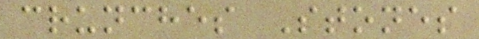crunches Stones
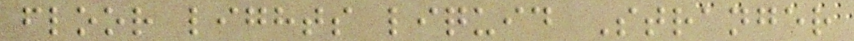floor lights liquid Stranger
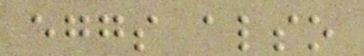eggs also
